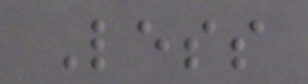Less
